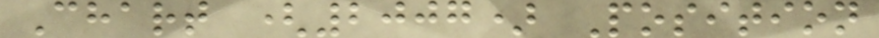Chart (2007) Position
